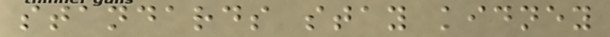standards stay kidney
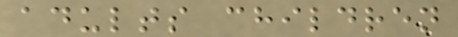adults children
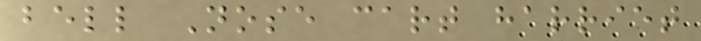bell Nose cart harriet
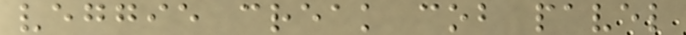veggie creak cob pavel
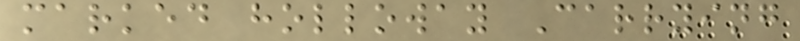marked holloway Carrying
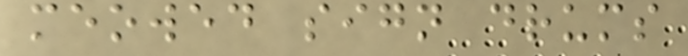meowed sign drums
